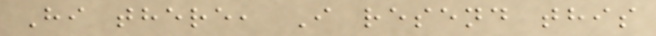Hi there, I resend this
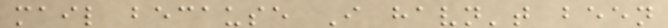mail because I havn't been
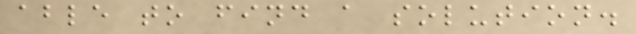able to find a solution.
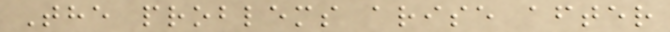The problems arise after
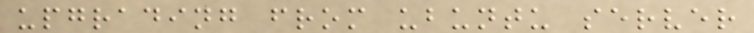upgrading from ubuntu server
